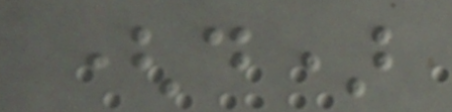(d)
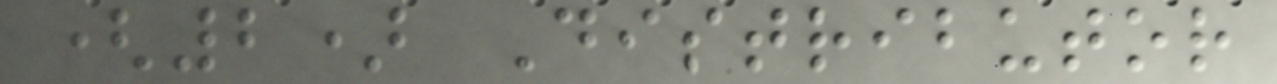(2) Distributor
